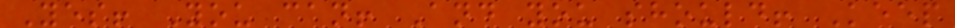Yes! You can! And you should! Keep
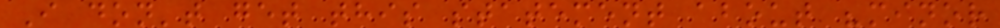I don't get this statement about "minor
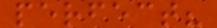perfect?
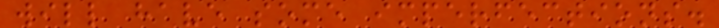will have some imperfections.
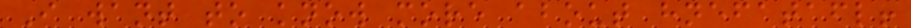I want to know more about hnefatafl!
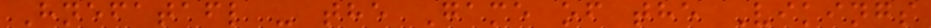Hnefatafl - the Game of the Vikings
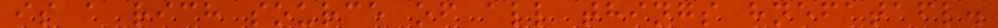is a rich source of all things hnefatafl.
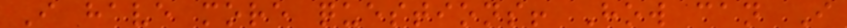I have more questions! How can I
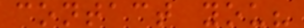contact you?
